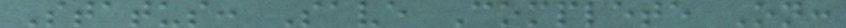Status: Save Complete On:
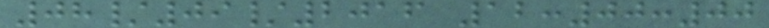08/09/2016 12:00:00
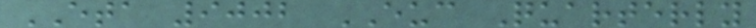ETA 9002 EUC Quarterly
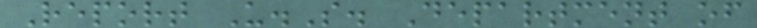Report U.S. Department of
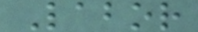Labor
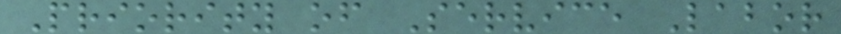Priority of Service Labor
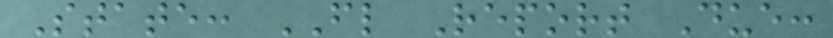State: FL Report Due:
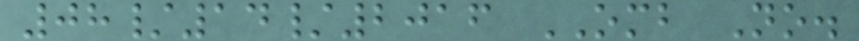08/14/2016 OMB No.
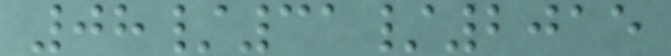08/31/2015
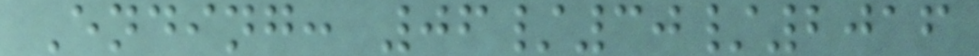Ending: 06/30/2016
